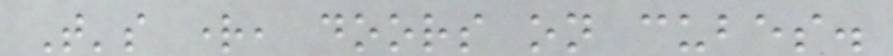That's right, doors on cubes.
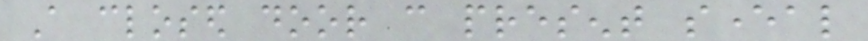A closed door can present several
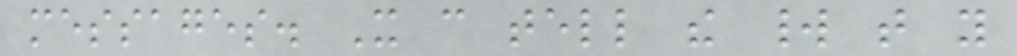messages. It can tell the world that you
